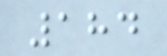184
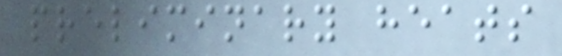preliminary heats
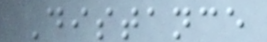Distance
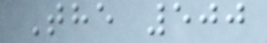The 500
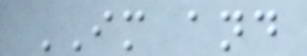IM and
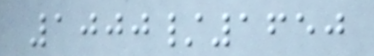1000/1650
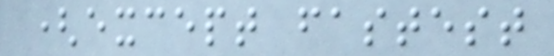(except fastest
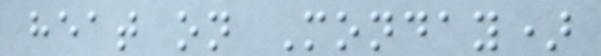heat on Monday)
